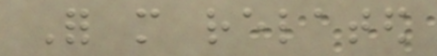For more related
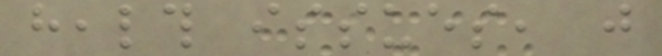health issues, just
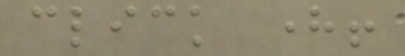click here!
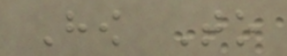How To
